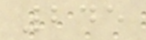245
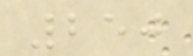250
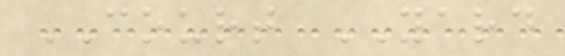COURT YARD
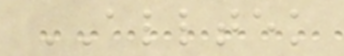ALLTEK
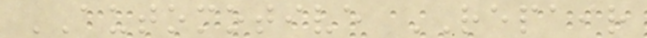AUTOMOTIVE REPAIR
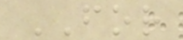FOR
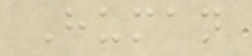Human
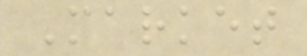Market
